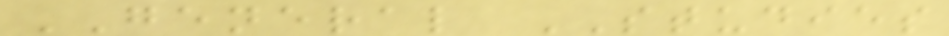GENERAL STUDIES
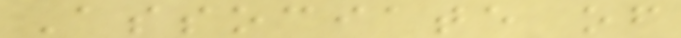Associate of
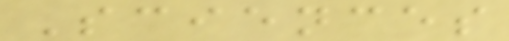Sciences
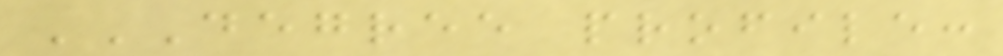DEGREE PROFILE:
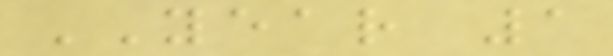YEAR 1
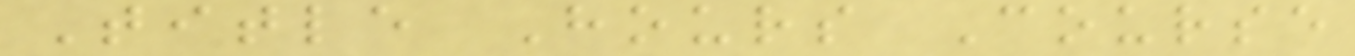Title Hours Course
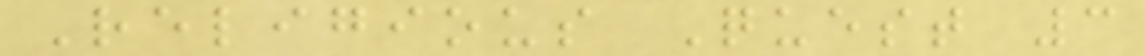Religious Quest 3
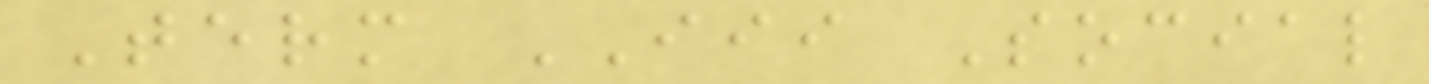Term III Social
